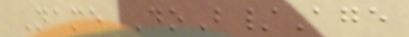Name DoB/Age
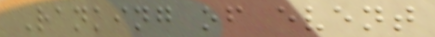Ranking of event
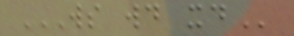WS WD XD
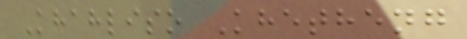Khahliso Khetheng
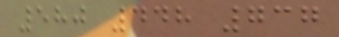580 448 737
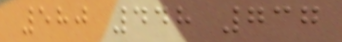580 448 737
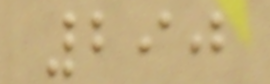290
